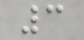3
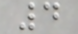4
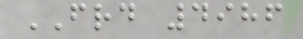FRD 4986
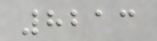8213
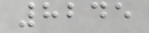8245
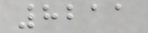8211
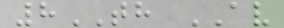8TH AV
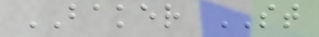BAKER ST
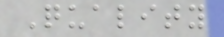Quality
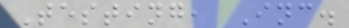Testing, Inc.
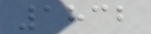1832
